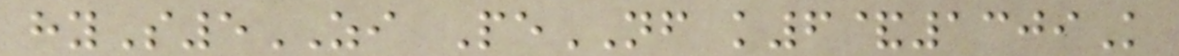hyS5ZI PeNF k6&1309K
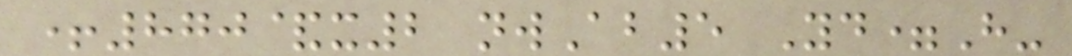+870&x2 nwAb5 Yd=H-
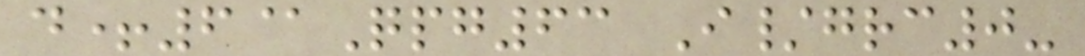d+6@Qpg63 I/grc0-
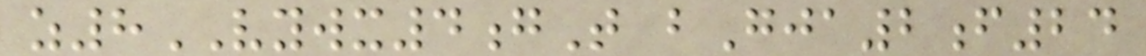z8VYWX4gT bGja2f24
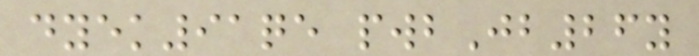dyek91qe pwbJb26y
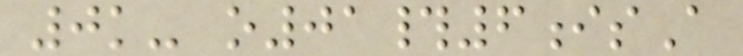0k- o01#6isA
